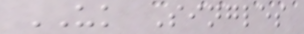UK Singles
